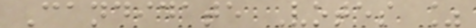Candidate Votes %
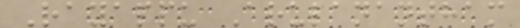Rayappu Arulanantham
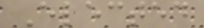Elected
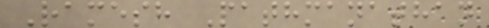Ramesh Pathmanathan
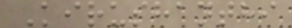Kirushanthi
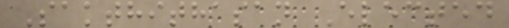Sakthithasan Elected
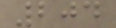204
